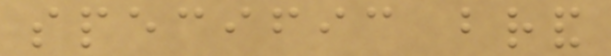specific brand
